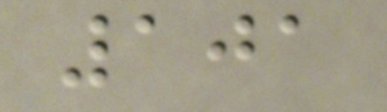101
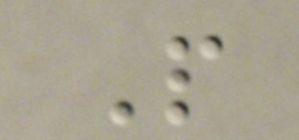P
